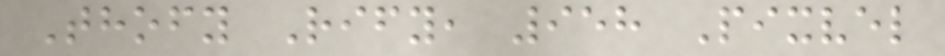Thofy Rify, 958 Pixvel
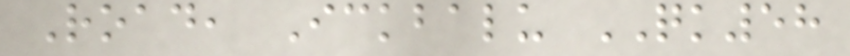Road, Ickbalu QK58
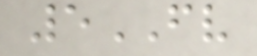5FV
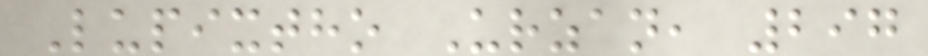Lupixtho Urzan, 297
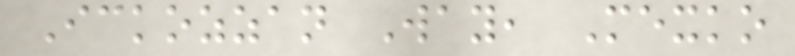Ickozzan Way, Mexko
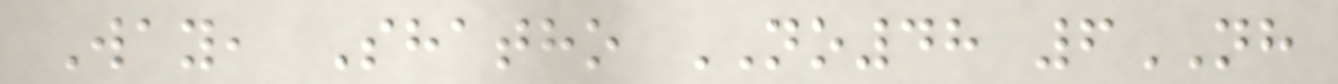Way, Shatho NO48 6NH
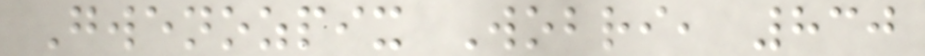Gwenozpix Wobri, 830
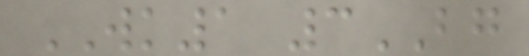WK1 3BG
